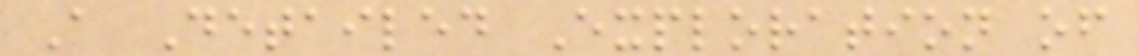A Detailed Exploration of
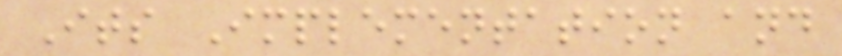Its Implementation and
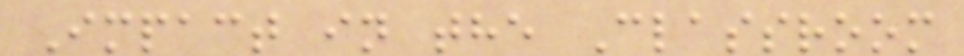Impact in the Classroom
